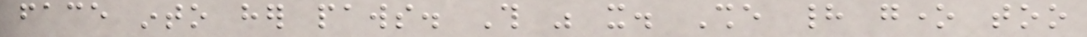face into her paws. This was it. She had gone too
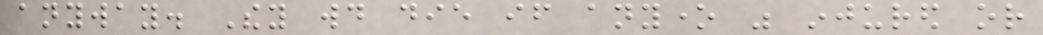anyway. They would die if anyone was injured or
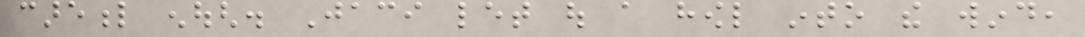careful enough. Jaci let out a howl into the wind,
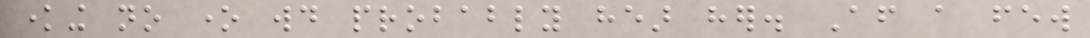knowing no one would probably hear her. After a few
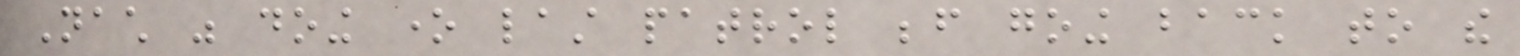Nach was doing one last patrol before going back to the
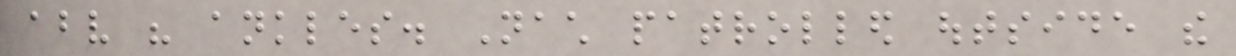above his ankles. Nach patrolled outside the
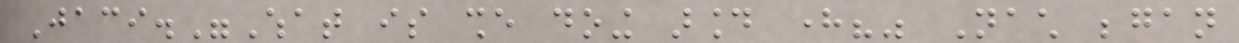Jaci."What is she doing around here?" Nach began
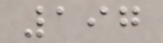197
